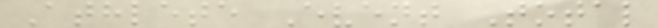Athlete Event Total
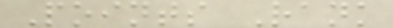Points Rank
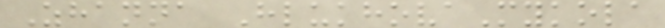Zhanna HlukhovaMykola
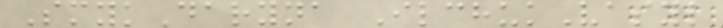SmykDaryna IlchukVasyl
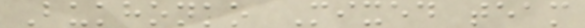Bukhonko Mixed team
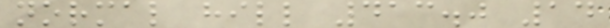normal hill 413.0 14
